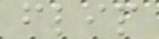flip
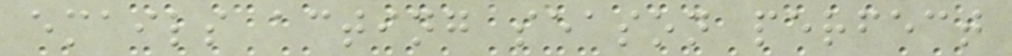emails acting season perfect
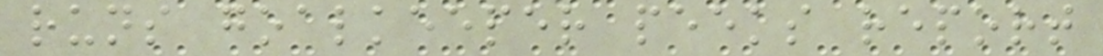runs goalkeeper peeks report
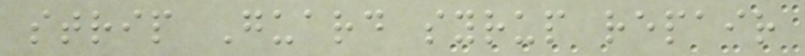strip Guard syrup repair
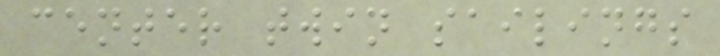center twin sailings
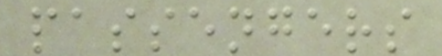passengers
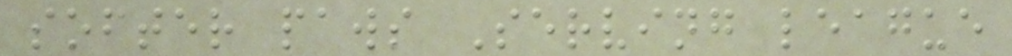softer paws Serving league
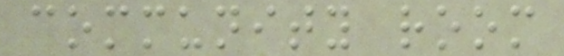community room
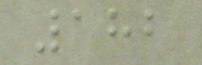182
